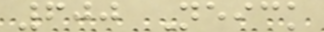600 Neick
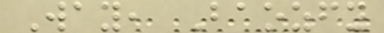Way, Baozfy
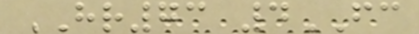HR73 4FC
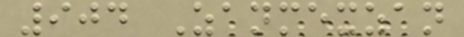904 Zanmexzan
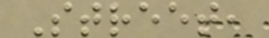Street,
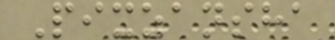Pixzansha
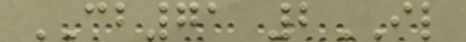CB71 2IL
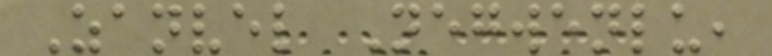Zanvel Negwenlu,
